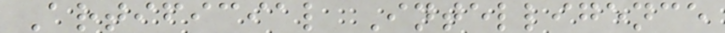Artificial Intelligence
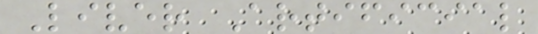Liver Artificial
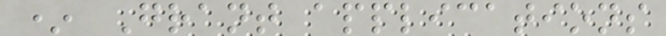* Grant applications
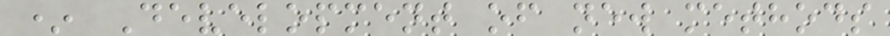* Development of new methods
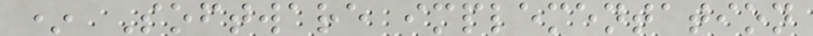* Software implementation
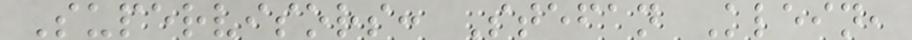Supervisors: Stefan Klein,
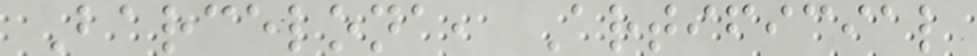Barcelona, Artificial
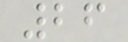26
